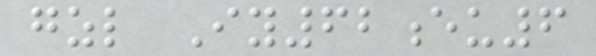gzl Iy62eu6
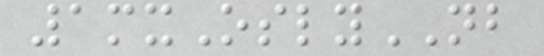1mxOslyNB
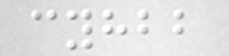cyhbb
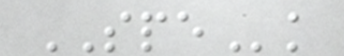SPEk
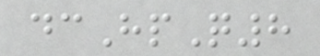dcHpQ8
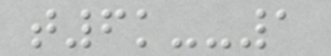t6k--1
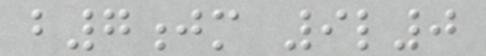b7jm 9l0
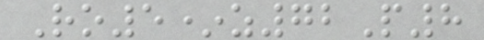Ro5*z72P8
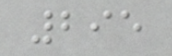295
